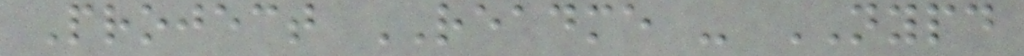Project README - NYPD
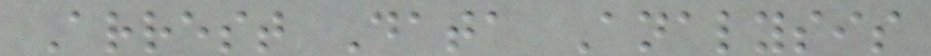Arrest Data Analysis
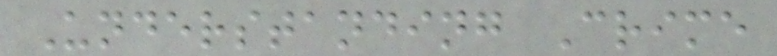Understanding Crime
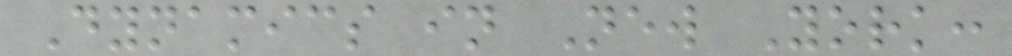Dynamics in New York:
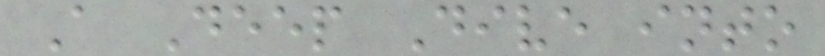A Deep Dive into
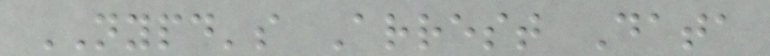NYPD's Arrest Data
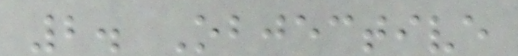2. Objective
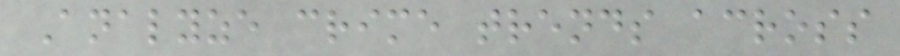Analyze crime trends across
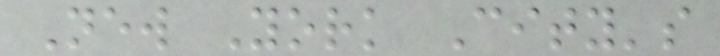New York City's
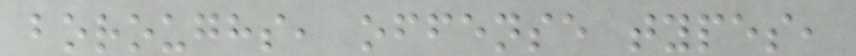boroughs, offense types,
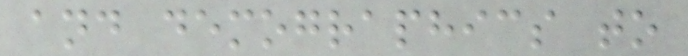and demographics to
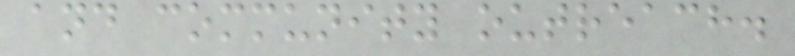and community outreach.
